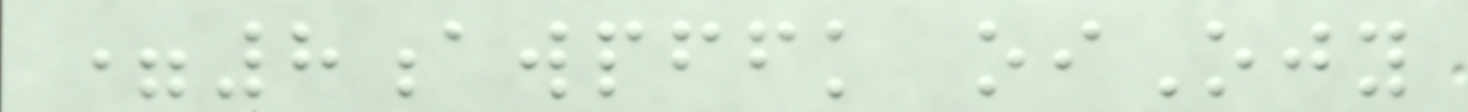=8awpffk oiOjy
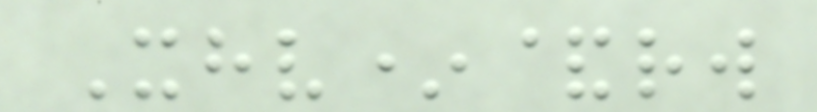Xhv*&rw
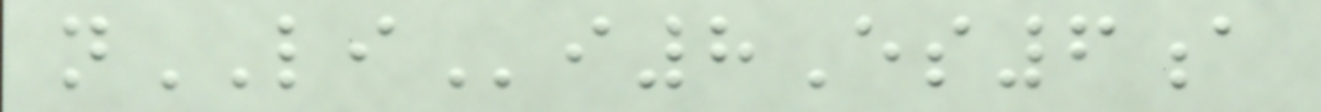nLIi8Es6a
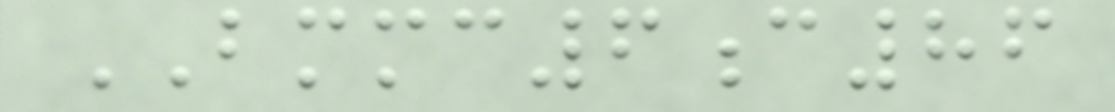BMMC6c86
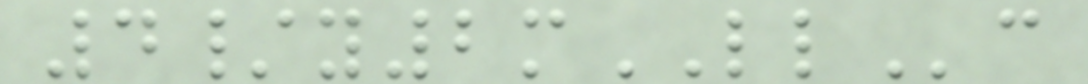4/y2mLLc
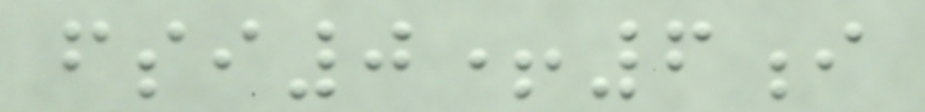fsi0+6i
